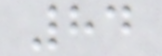84
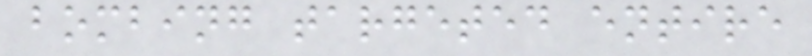bombing targeted entire
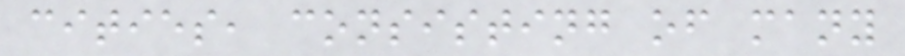cities, consisting of many
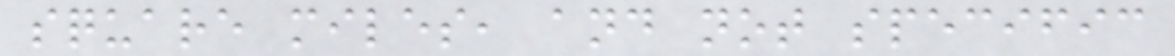square miles, and not specific
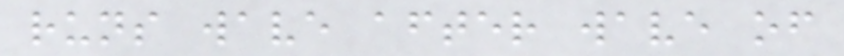runs wave after wave of
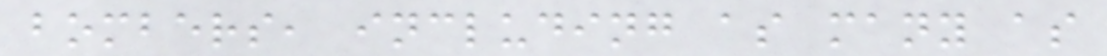bombers, including as many as
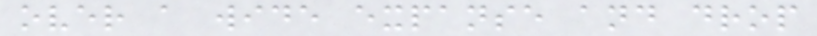over a wide expanse and drop
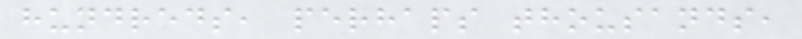hundreds, perhaps thousands,
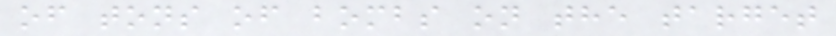of tons of bombs on the target
